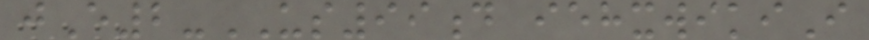jE2-US99d iehxwikiI
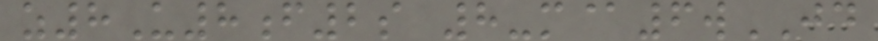z8U8f2s 8-m@6wJD
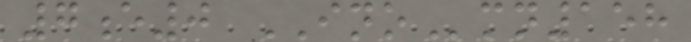7e0 INOmn158
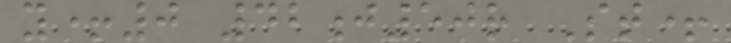y+0 42j50r St+
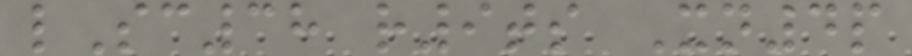lSc38 r9ts Xn4p
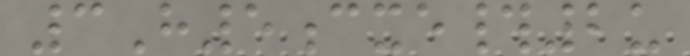3H5cxe#2u
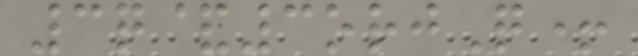3q&3orjQ+
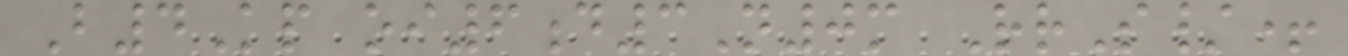B4Kp oi6d3N0m RrS/+
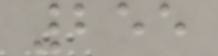255
